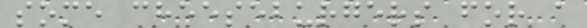some cheeseburgers for a
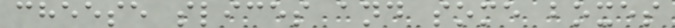cheese slices and some boxes
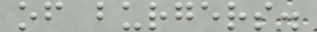of burgers.
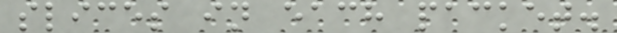slices in each packet.
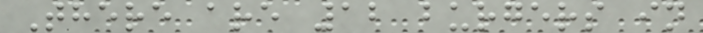There are 12 burgers in
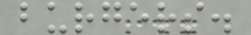burgers.
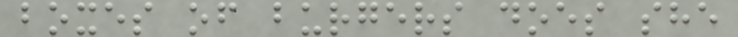boxes of burgers does she
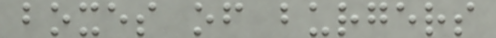boxes of burgers
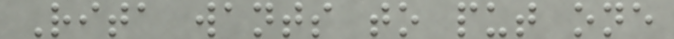Rita wants to put one
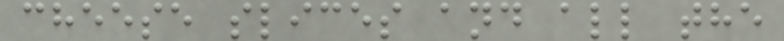cheese slices and all the
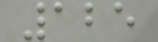125
